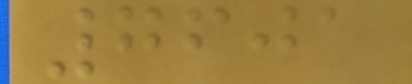7601
